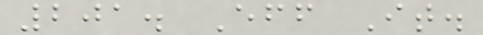201. Eff It.
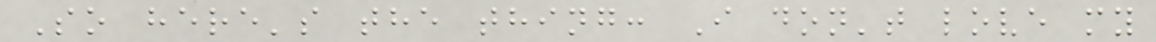So here's the thing: I don't love my
